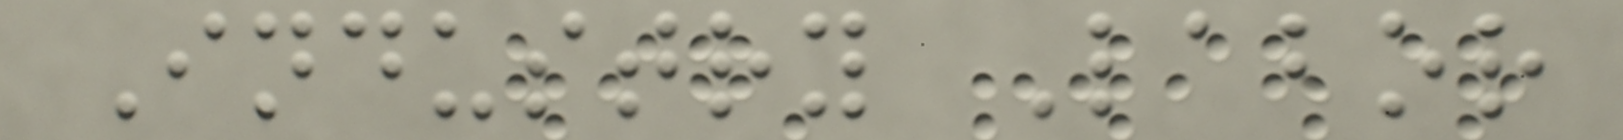Industry Labor
